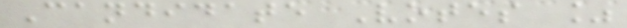Candidate Votes %
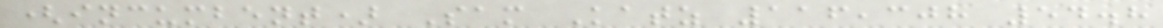(incumbent) Sam Katz 116,308 54.8
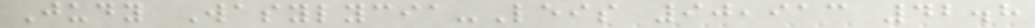Judy Wasylycia-Leis 90,913 42.8
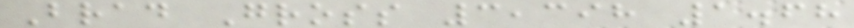Brad Gross 3,398 1.68
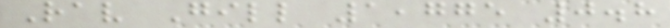Rav Gill 1,775 0.8
